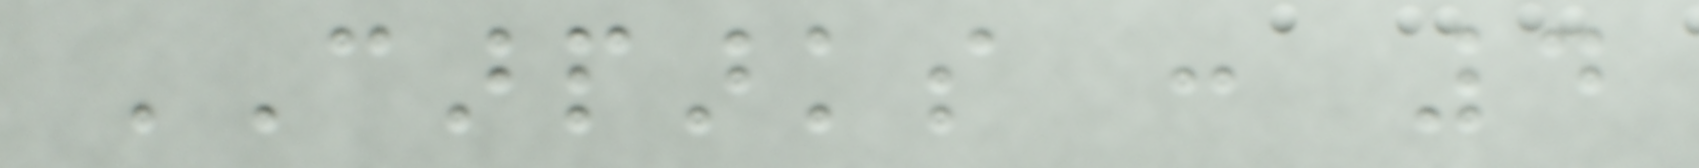CARPARKS : 4
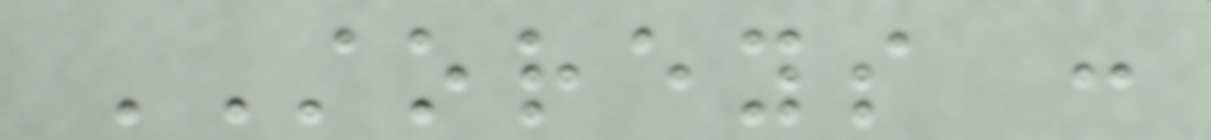STOREYS :
